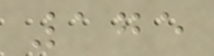175
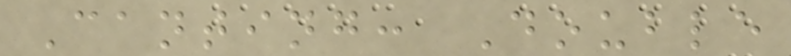Canting: Double
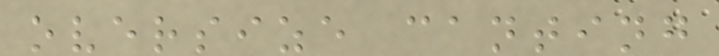oversize canting
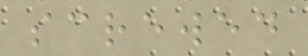screwed
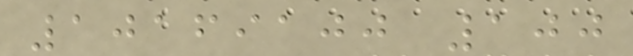10169100 100
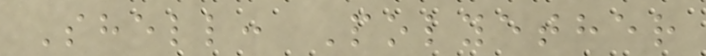Shell: Polyether
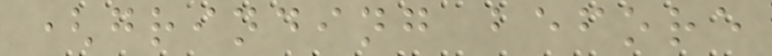(grinding before
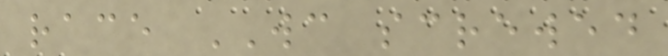race WC screwed
